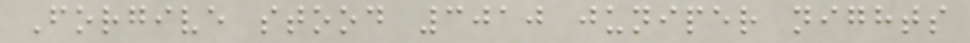Forgive stood 3010 juniper nights
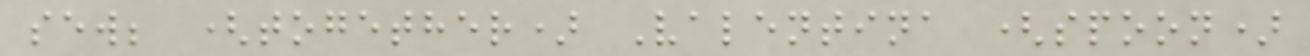sew; (together) Valentina (spoon)
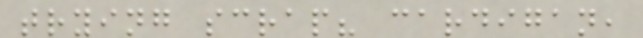trying scrap? cardigan,
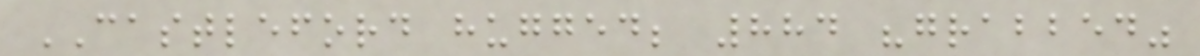CASTLEFORD hugged; 884 "grabbed"
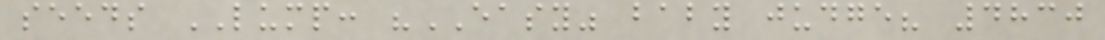seeds LUMP: "EASY" baby judge? 4830
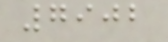7902
